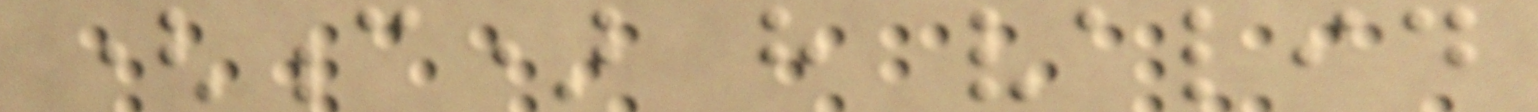(c) have valid
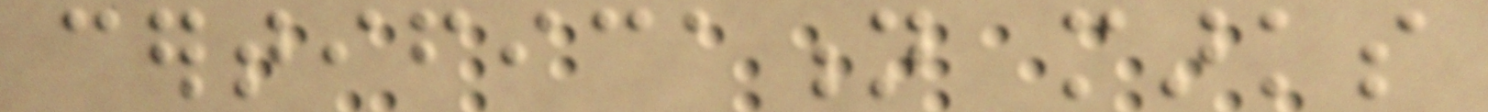certification marks
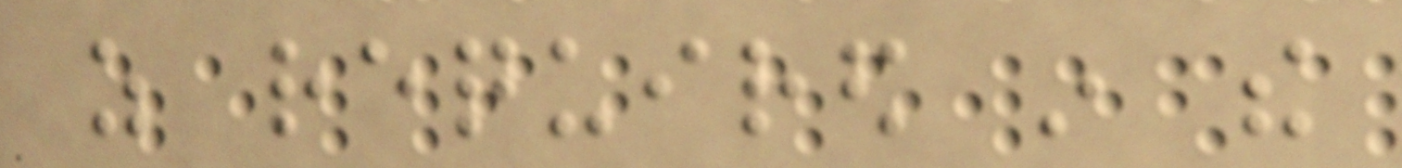as required in the
